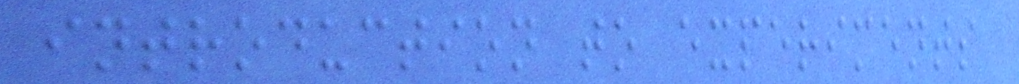introduction to experiments
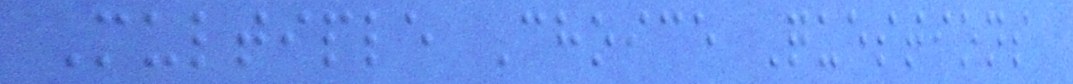Multiple Choice Questions
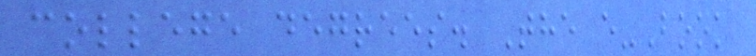college degrees. The e-Book
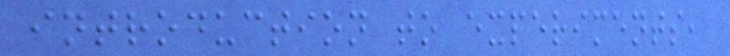introduction to experiments,
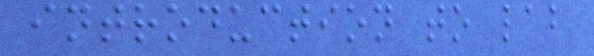introduction to lab
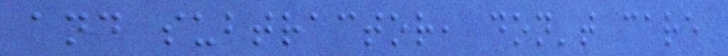and subtractor, don't care
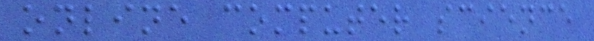online computer science
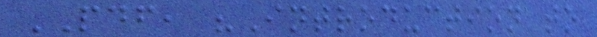PDF, "Introduction to
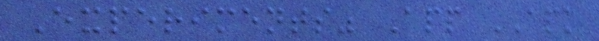Experiments" App APK
